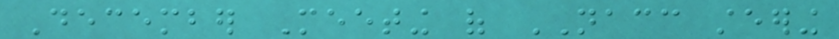December Meeting of NACC steering
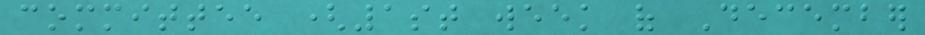committee (1st week of December
